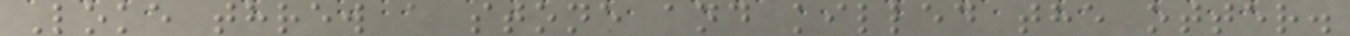Loke threw a stone and killed the otter.
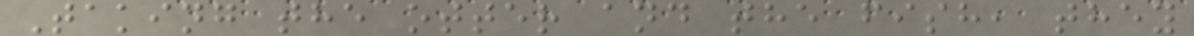Taking the otter and the fish, they
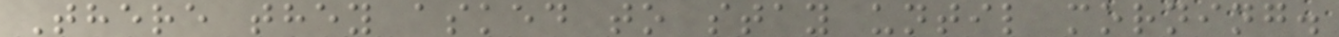There they asked to stay until morning.
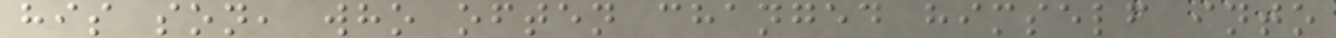his son, who often changed himself into
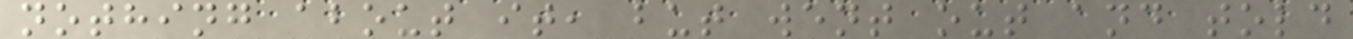nothing about it, but went out and told
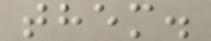them.
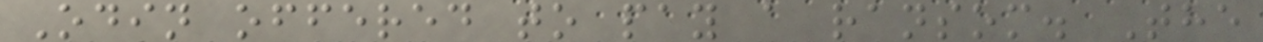Odin offered to pay a ransom. The
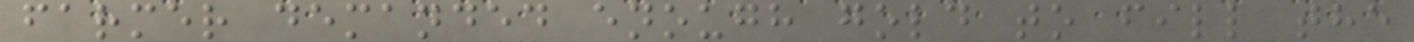farmer demanded enough gold to fill the
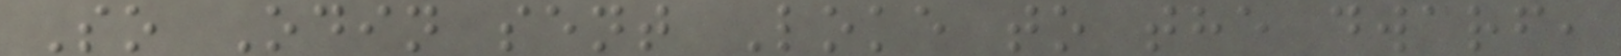So Odin sent Loke to the dwarf,
